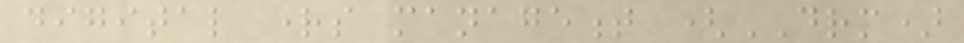digital rights management (DRM)
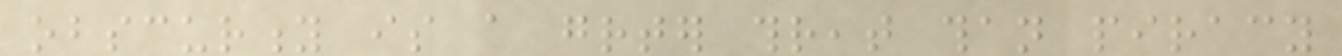obscurity is a greater threat than piracy
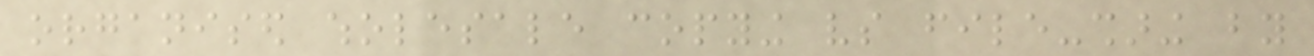organised wholesale copying vs file-sharing by
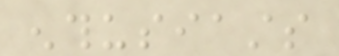enthusiasts
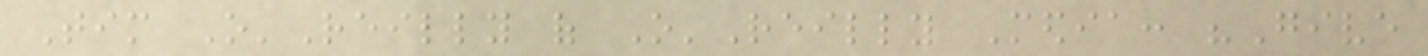Tim O'Reilly of O'Reilly Media: "Give
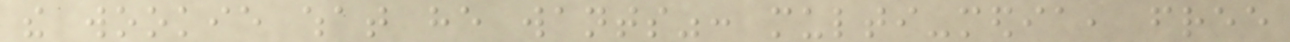the wookie what he wants": multi-media, free
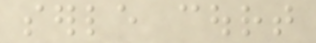serle court
